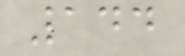144
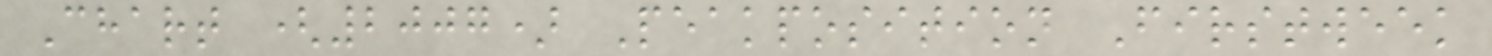Chart (2007) Peakposition Firstweek
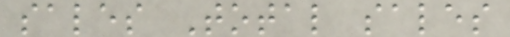sales Total sales
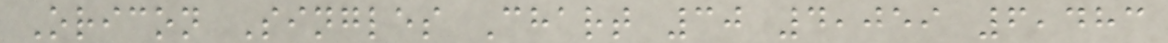Oricon Singles Chart 30 4,059 6,483
